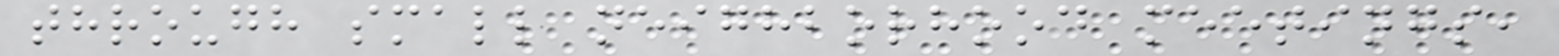through small neighborhood meetings,
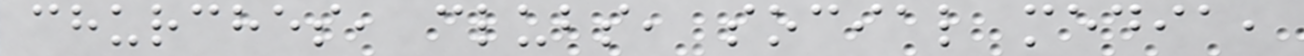churches, clubs, social media,
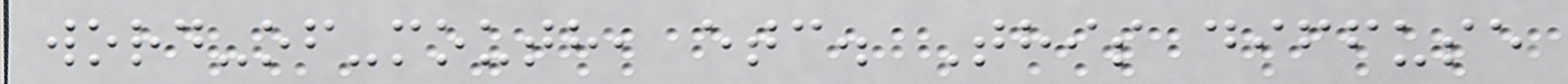word-of-mouth, etc. This diffuse
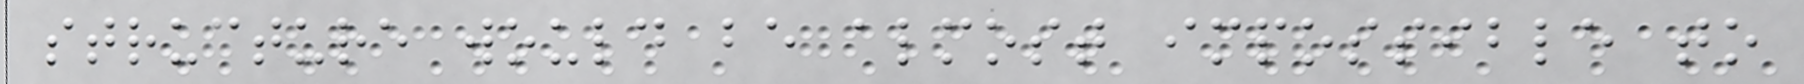structure would be almost impossible to
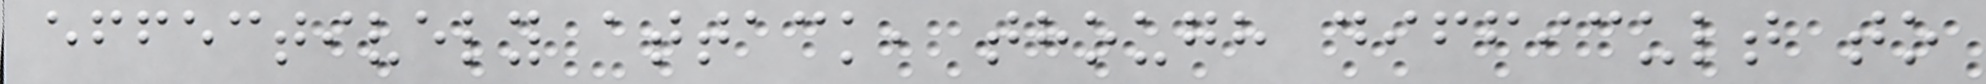effectively attack, though difficult to
